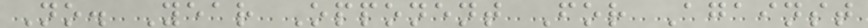No. Year Opponent For Against
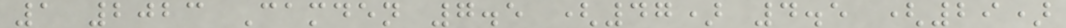1 2023 Camden 7.5 (47) 4.5 (29)
